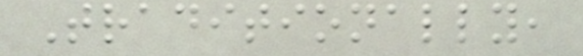Traditionally,
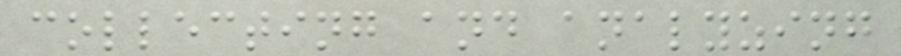collecting and analyzing
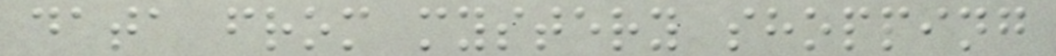data from mystery shopping
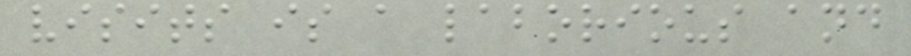visits is a laborious and
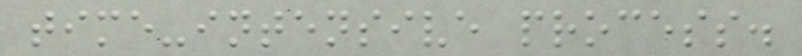time-intensive process.
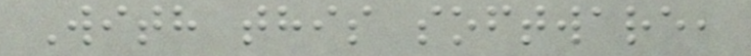With this software,
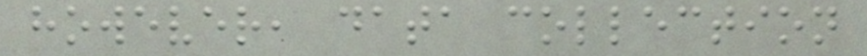however, data collection
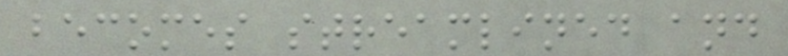becomes streamlined and
